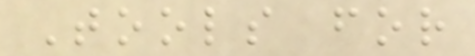Tools for
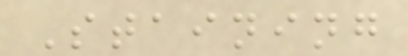Staining
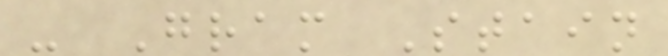- Gram Stain
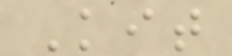Kit
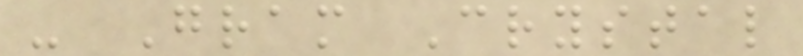- Gram Crystal
